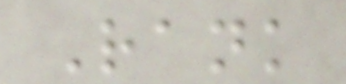Rank
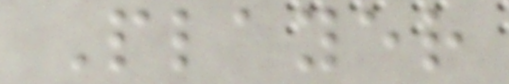Player
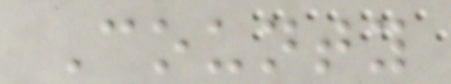County
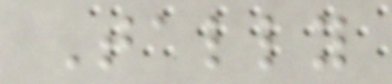Tally
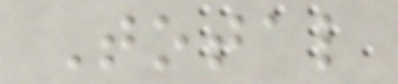Total
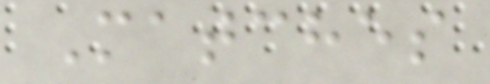Matches
